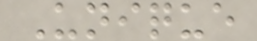Unique
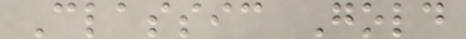Classic Gold
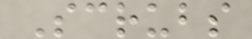Scrubs
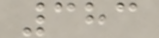383
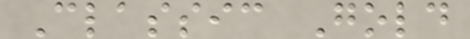Classic Gold
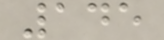145
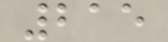215
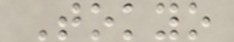Tokyo
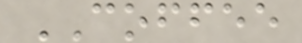COFFEE
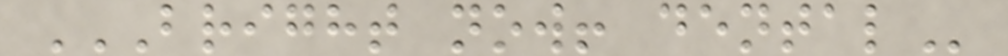BRIGHT NOW! DENTAL
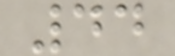44
